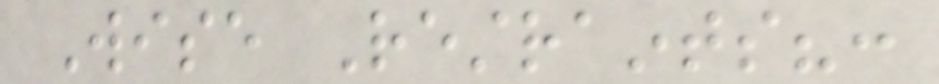Wise Restraints?:
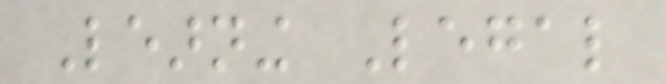Learning Legal
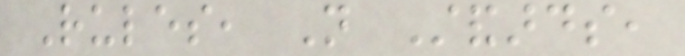Rules, Not Standards,
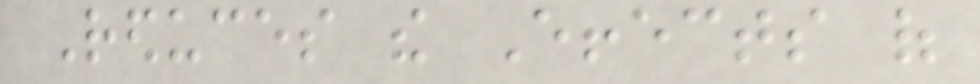Reduces the Effects of
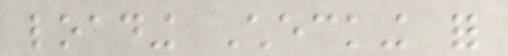loading Checking for
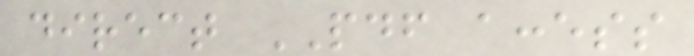direct PDF access
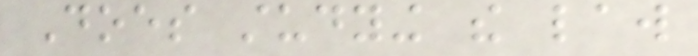Does studying the law
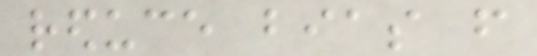reduce bias from
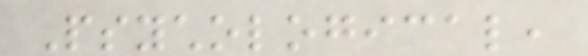Psychological,
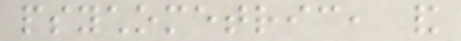psychometric, and
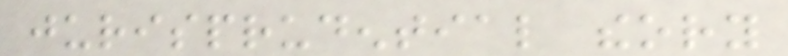jurisprudential theory
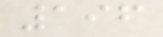196
